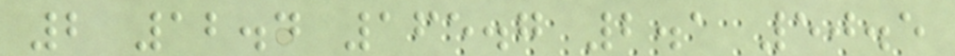2 12.4 165.7 2.1 50.5
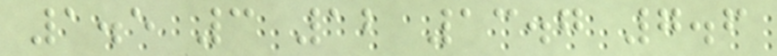1.5 3 12 13.7 7.6
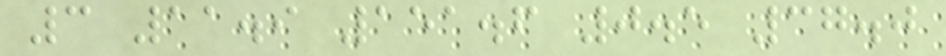3 11.9 151.6 0.5 37.0
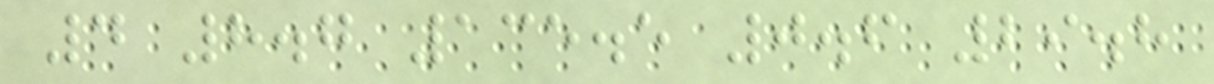4 8.7 135.5 0.6 29.8
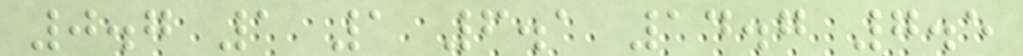0.7 1 1 6.1 14.7 7.5
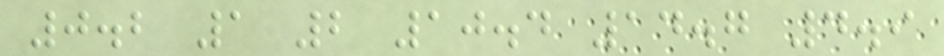0.2 1 2 10.4 14.7 4.9
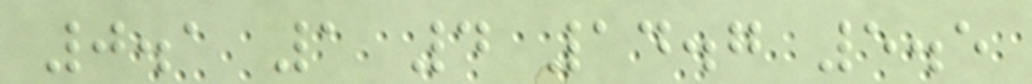0.1 1 4 14.7 5.5
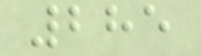285
